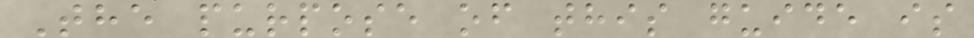The purpose of this guide is
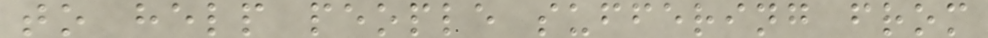to help people suffering from
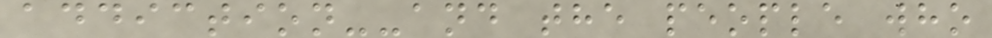addiction--and the people who
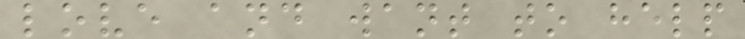love and want to help
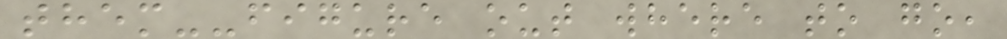them--figure out where to go,
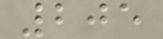205
